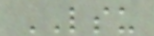LSU
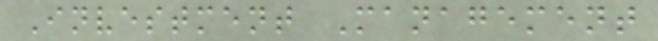Investment Management
